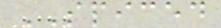SPICED
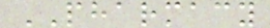PHARMACY
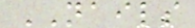NAILS
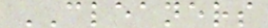CLEANERS
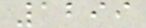1299
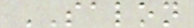SALON
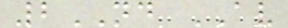2ND AV
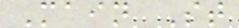Main St
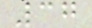37
